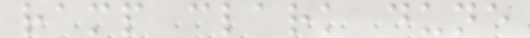ramp clark dune
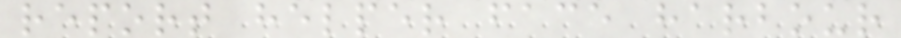report helper face harbour
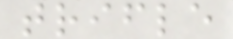trifle
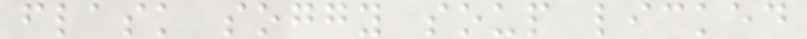flask soggy soup licked
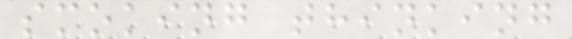smoking thinking
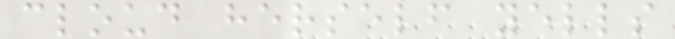cloud herself yells
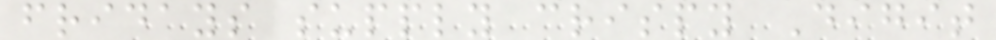fridays supply crispy Digit
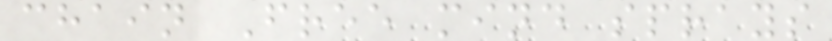chain Free mind sprays
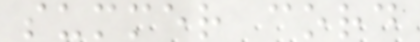summer cord
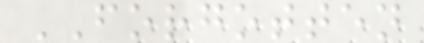FORGOTTEN
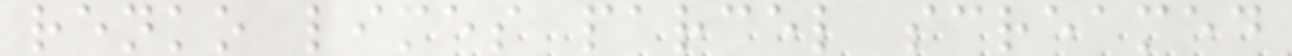renko limes parcel screamed
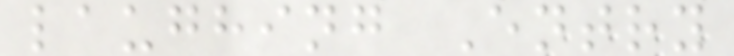laughing Entry
